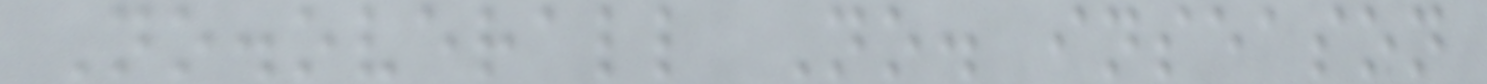No.overall No. inseason
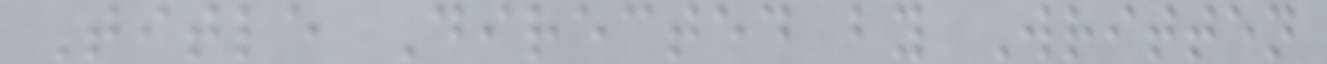Title Directed by Written
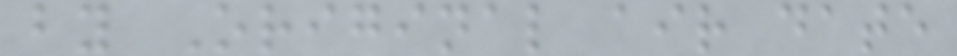by Original air date
